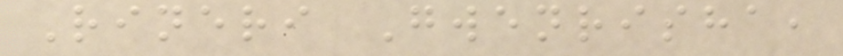Rineri Gwenrisha,
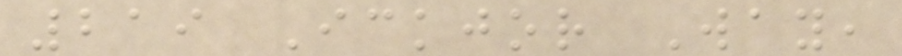219 Ickjor Way,
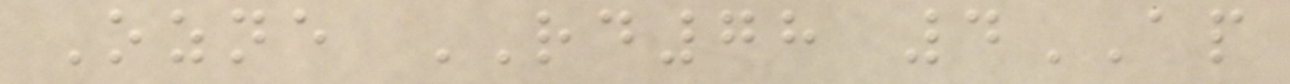Ozne RD78 4AP
